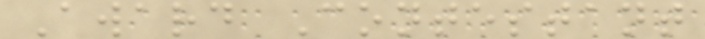Award Contestant
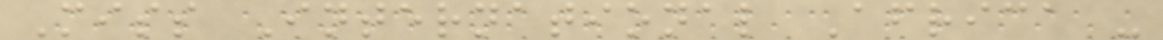Miss International Africa -
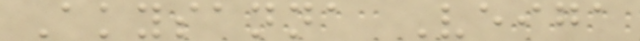Akysanna Veiga
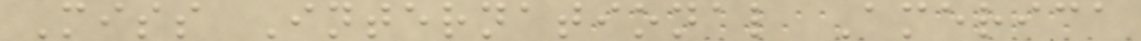Miss International America
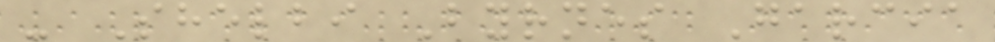- Shelbi Byrnes Garcia
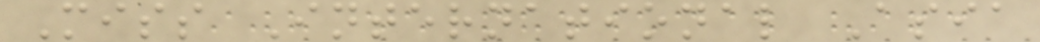Miss International Asia
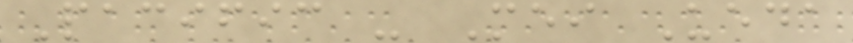Pacific - Mei Ueda
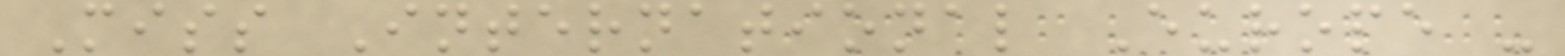Miss International Europe -
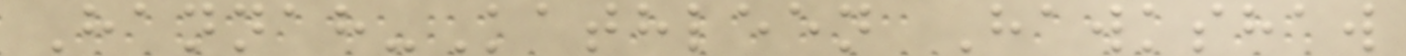Hannah-Kathleen Hawkshaw
